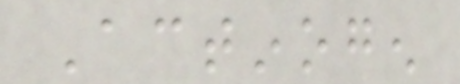Actinogen
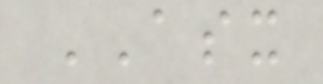ASX
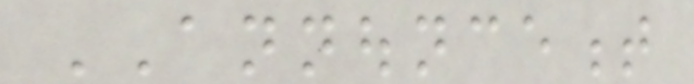ANNOUNCEMENT
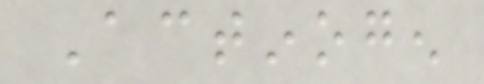Actinogen
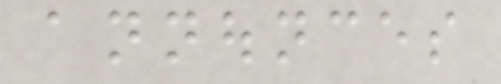announces
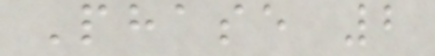Phase 2
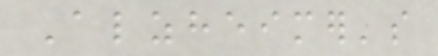Alzheimer's
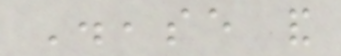Disease and
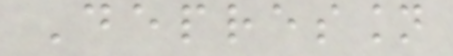Depression
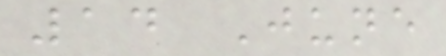14 June
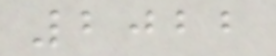2022
